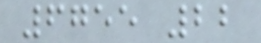6755 22
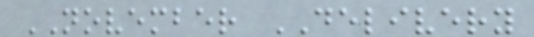NOVEMBER DELIVERY
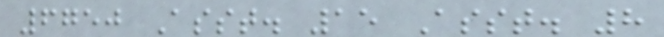6750 Asst. 15 Asst. 8
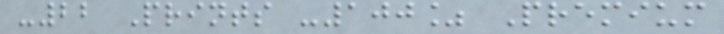-22 Prints -100% Premium
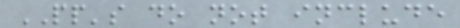PP's do not include
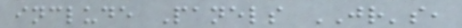include Panels JR's,
